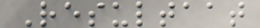Resultaat
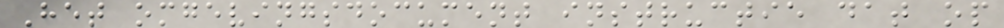Het omgevingsdocument instructie dat op
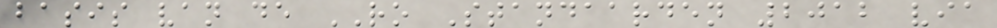basis van de RO Standaarden 2012 via
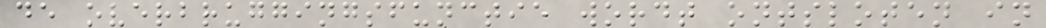de overbruggingsfunctie wordt ontsloten in
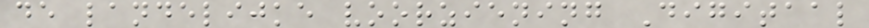de landelijke voorziening Digitaal
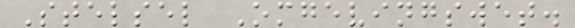Stelsel Omgevingswet.
